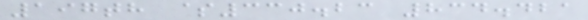197th $330.23 834.421
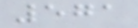571
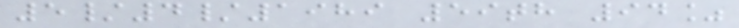5/4/1989 59th 94%
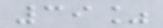39%
